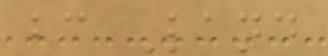bc Land
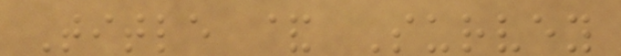Title & Survey
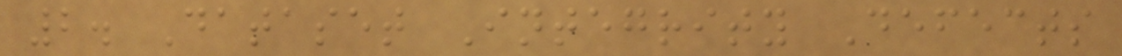2. Dataset Integrity Defects
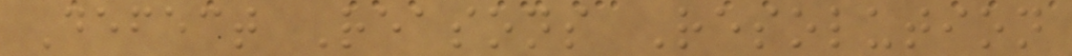Defect Reasons Resolution
